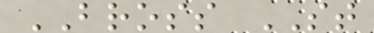BROSS ST
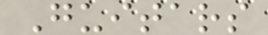Guitars
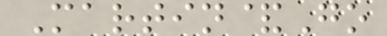Martin&Go
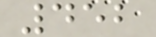452
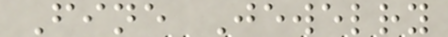Fine Jewelry
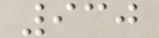930
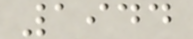1944
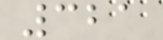321
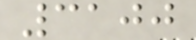3100
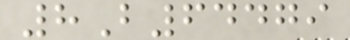8B64479
